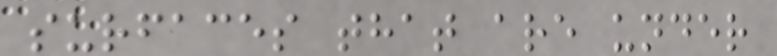surfaces that are under
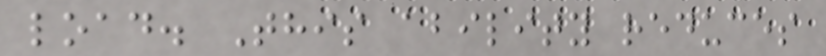load. This ability reduces
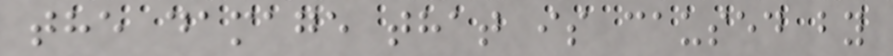the damage that is caused by
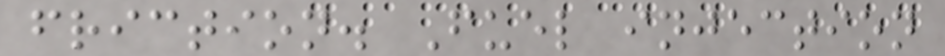friction. Fuel injection
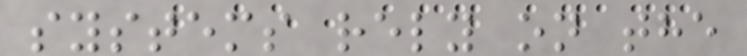systems rely on the
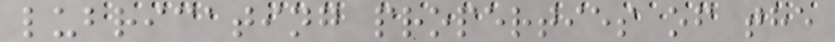lubricating properties of the
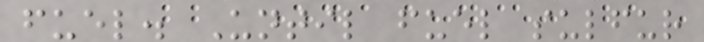fuel. Until fuel sulfur
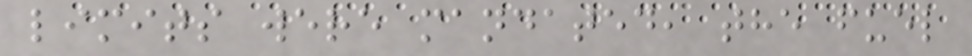limits were mandated, the fuel
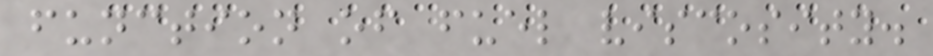function of fuel viscosity.
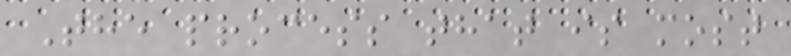The process that is most
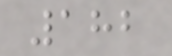182
